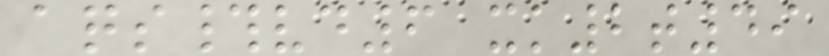aqs#vd6 xk2t49
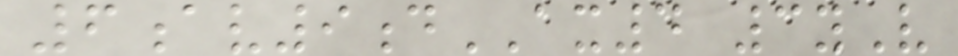6av9dAX4 3yV
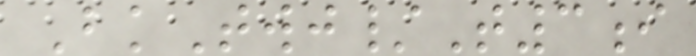BkTwj/T3i
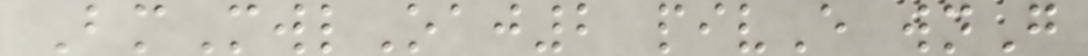BmMwlOaj2 pivE wnG
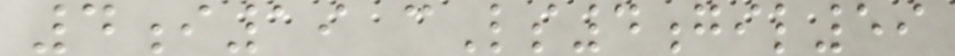4i19 cLs4gil59
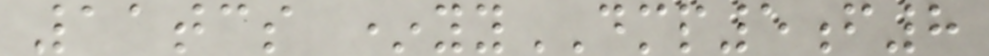11tcs *yyDMP5f8
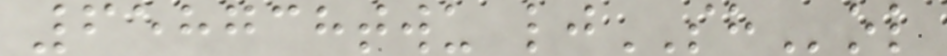658738twu ljSHol
